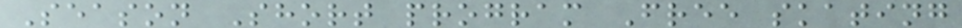Season Short program Free skating
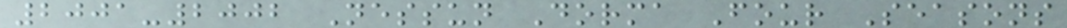2001-2002 Nessun Dorma Four Seasons
